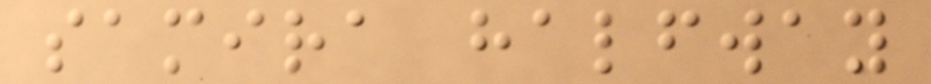samira halfway
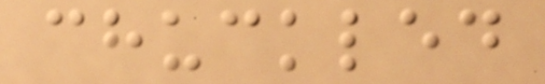chuckled
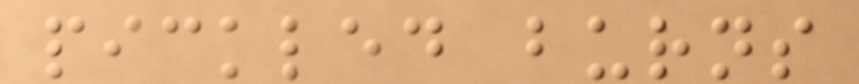pickled burns
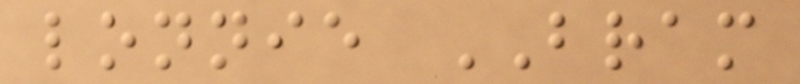lonnie BRAM
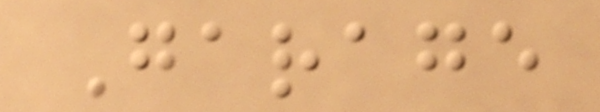Garage
